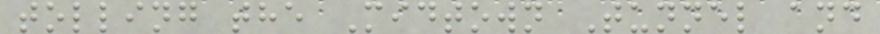tolling the Midtown Tunnel and
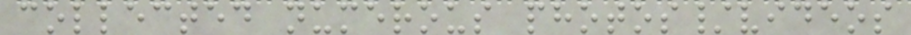collected numerous photos/videos
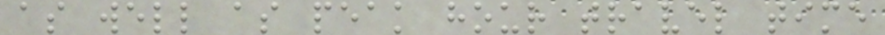as well as peak hour travel time
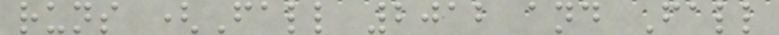runs (Fall 2012 and Fall
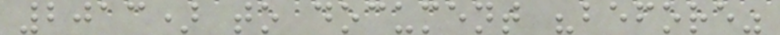2013) to document "before"
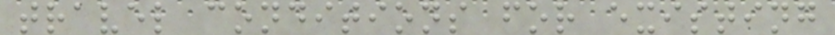travel conditions for existing
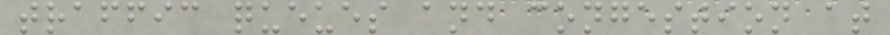traffic queues and congestion at
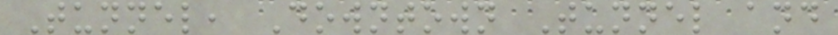Tunnel, Downtown Tunnel and
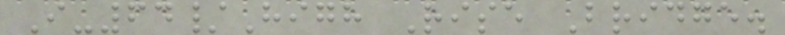I-64/High Rise Bridge.
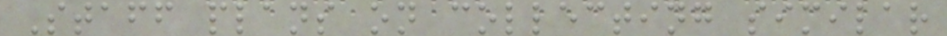Staff plans on collecting similar
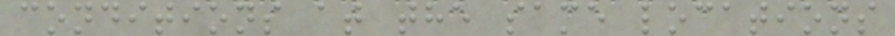conditions at the same locations
